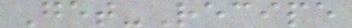Get-Recipe
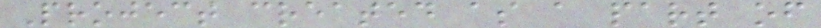Project created as a part of
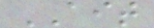AIT
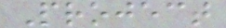Project
